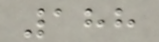188
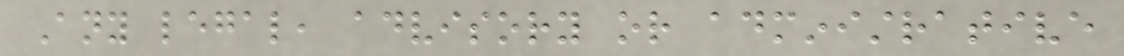Any legal, advisory or administrative
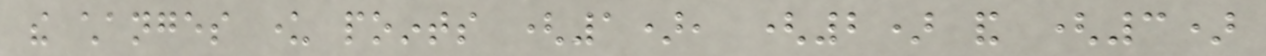the changes under points (1), (2) and (3)
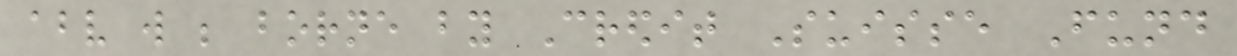above will be borne by Credit Suisse Fund
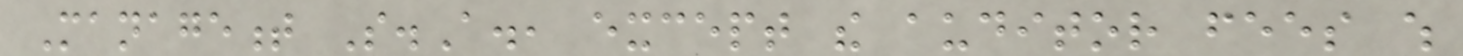Management S.A., except the auditor fees which
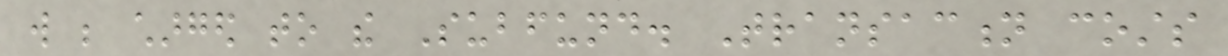will be charged to the Subfund. Transaction costs
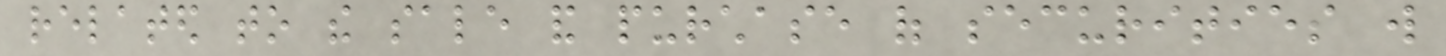related to the sale and purchase of securities will
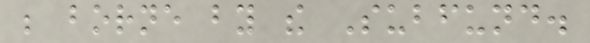be borne by the Subfund.
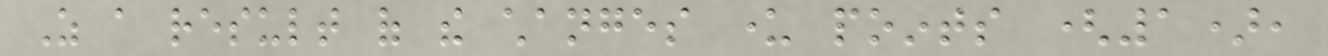As a result of the changes under points (1),
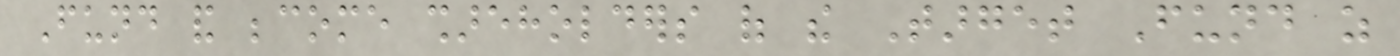Fund and become shareholders of the Target Fund as
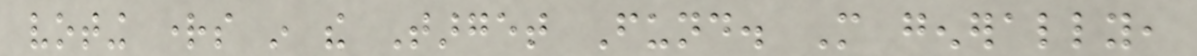voting rights in the Target Fund. More generally,
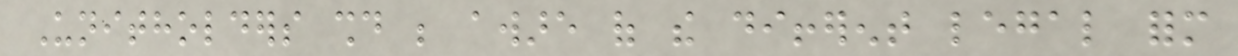Unitholders should be aware of the different legal form
